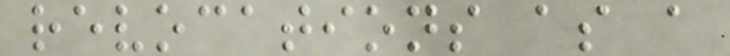revocations as a
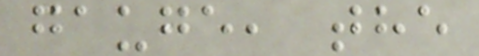gauge, the
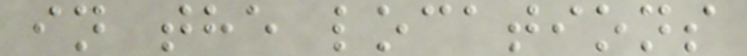in the locations
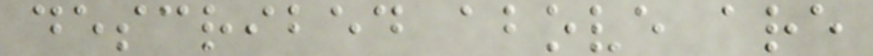described above are
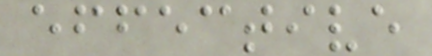effective
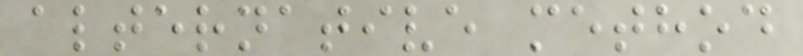alternative method
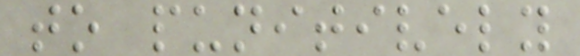to punitively
